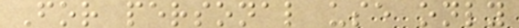For personal use only
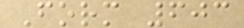Form 603
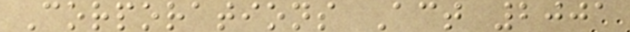Corporations Act 2001
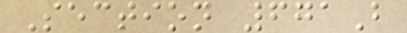Section 671B
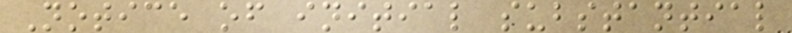Notice of initial substantial
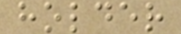holder
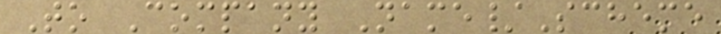To Company Name/Scheme
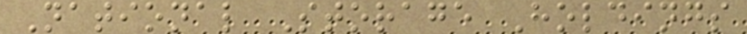National Storage Holdings
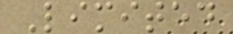Limited
